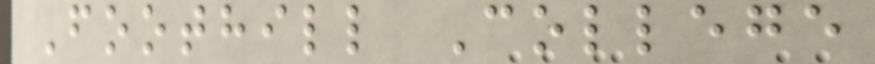Foothill College
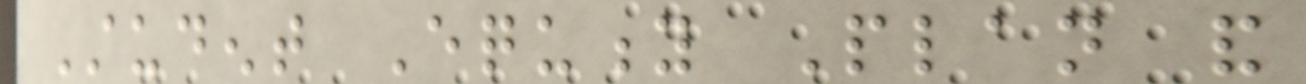Student Equity Plan and
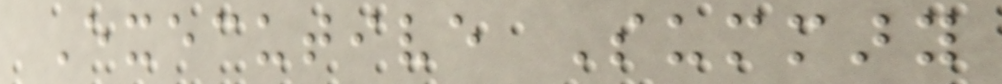Executive Summary
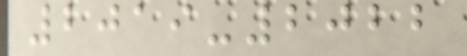2019-2022
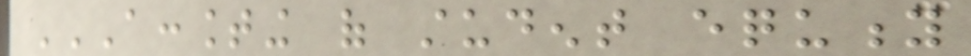ACCOUNTING OF STUDENT EQUITY
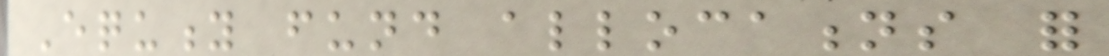Equity fund allocations for
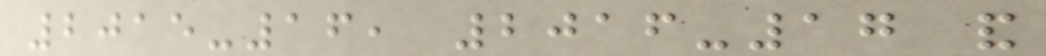2015-16, 2016-17 and
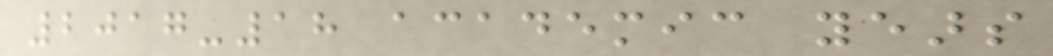2017-18 academic years
